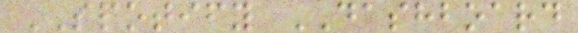SPOTIFY DASHBOARD
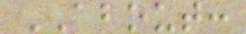ABOUT:
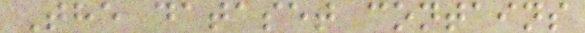The dataset contains
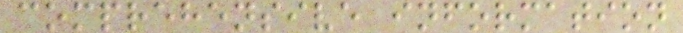comprehensive information
